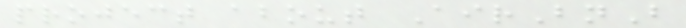project about AirBnB
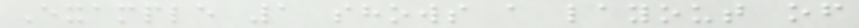Example 1 shows a layout of
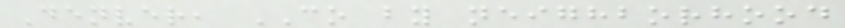Denver, CO by neighborhood
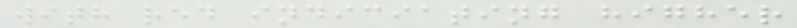with red indiciating higher
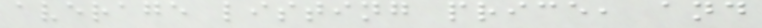average listing price, and
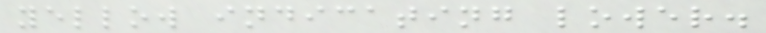yellow indicating lower.
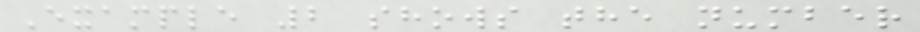Example 2 shows the number
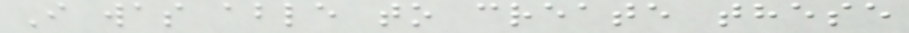I was able to create these
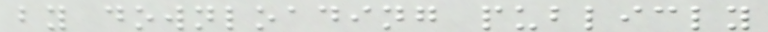by downloading publicly
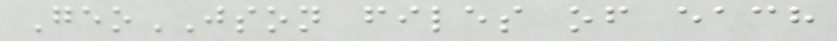GeoJSON files of each
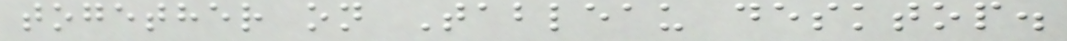together on Tableau desktop.
